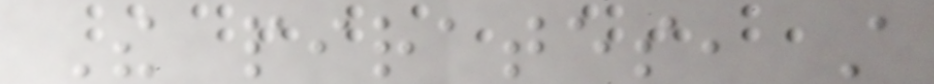The pirates, still
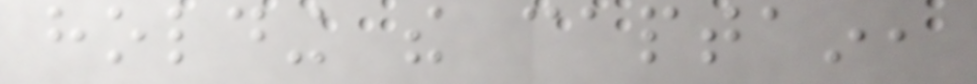holding the captain,
